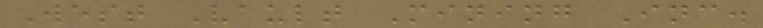West Vault Mining Inc.
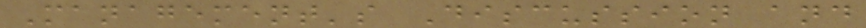Management's Discussion and
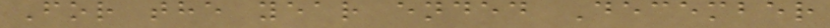For the year ended December
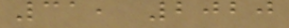31, 2020
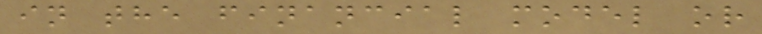in the financial model or
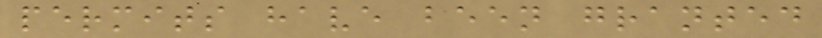permits have been granted
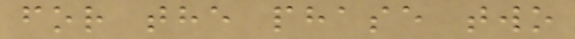for the phase two
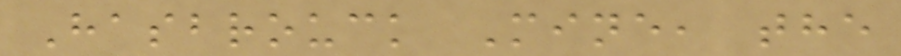Hasbrouck Mine, the
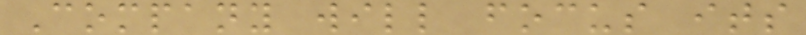Company will focus its
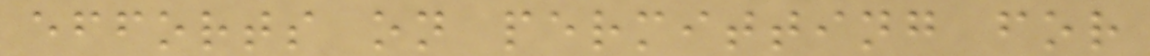efforts on permitting for
